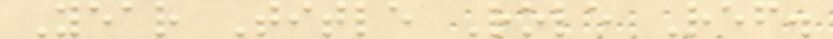Year Title Role Ref.
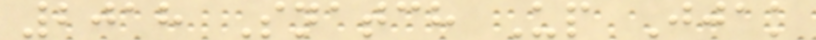2018 Snatch Up Jjak
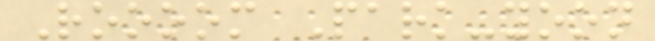Roooom Park-yoon
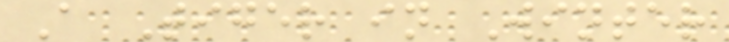A Tiger in Winter
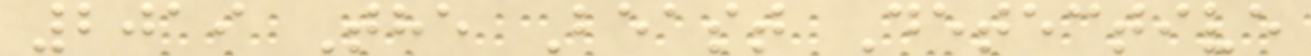2019 The Beast Detective
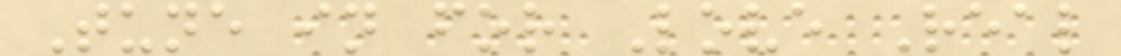Tune in for Love Real
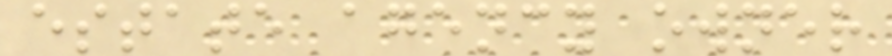estate agency owner
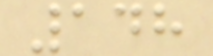148
